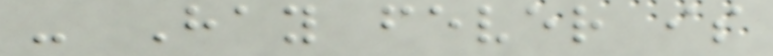- Hay fever is
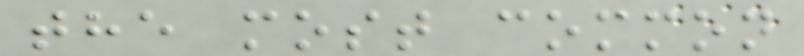the most common
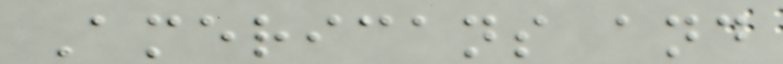Americans and
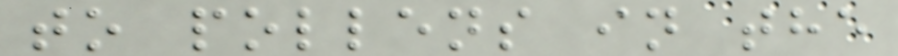to pollens in the
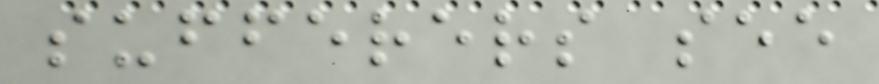sufferers see
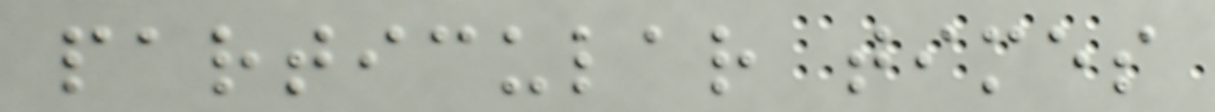particular times
